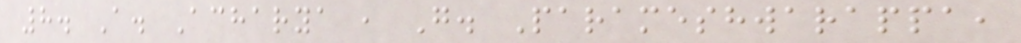8. A. Acharya , G. Parameshwarappa,
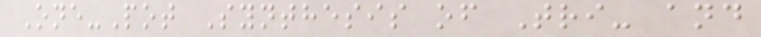One-Pot Synthesis of Tri- and
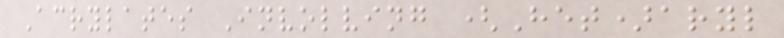Acrylates Involving (Het)aryl
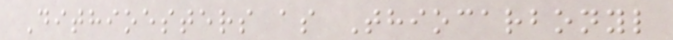Dithioesters as Thiocarbonyl
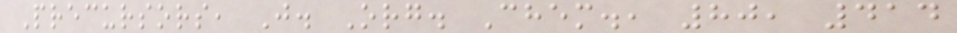Precursors, J. Org. Chem., 80, 414
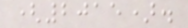(2015).
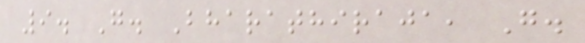9. G. Bharathiraja, G.
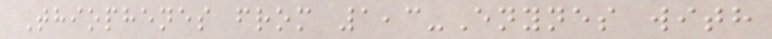Thiophenes from 1,3-Enynes with
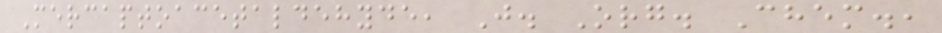Mercaptoacetaldehyde, J. Org. Chem.,
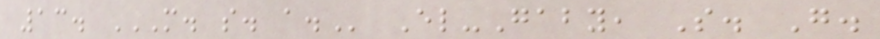13. M. S. A. El-Gaby, S. G.
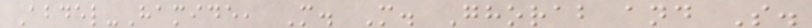Abdel-Hamide, M. M. Ghorab and S.
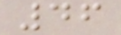46
